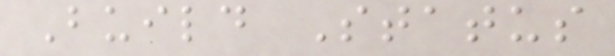Build Status
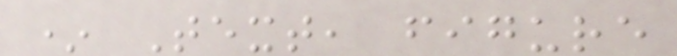* Text, figure
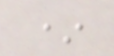*
